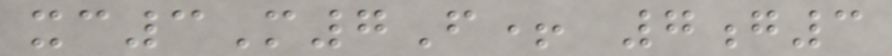xc3M7F+ 7g3
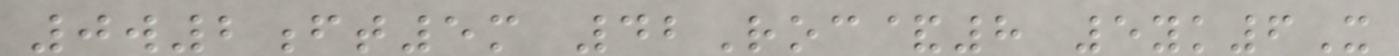0w2ft5m 42Roc&8 5yk6X
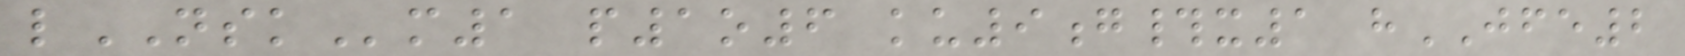lNSKm1 p1o6 ku9g#x1 hJFE2
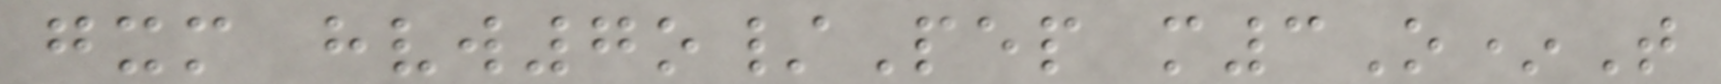gxm hvw7o/Pep m3O*T
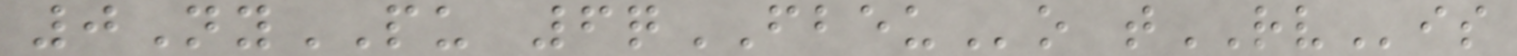0NyPU 6qFBEUo tRVis
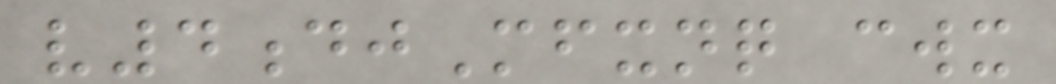v4djMfxnq cwx
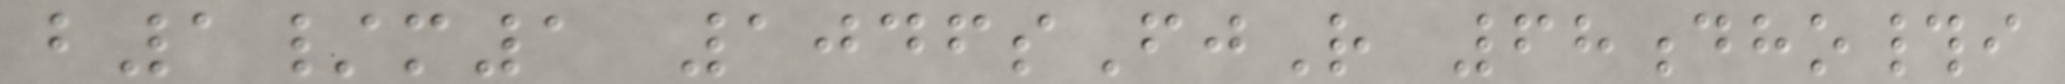b1/m1 1046sFjR 68dho#i
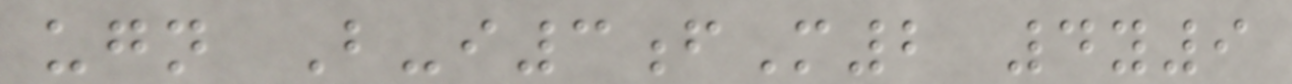ugn B-i3fM2 4y9
